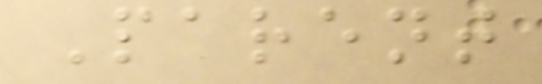Parent
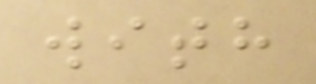with
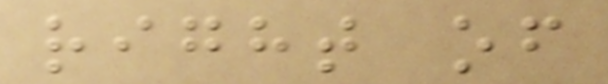right of
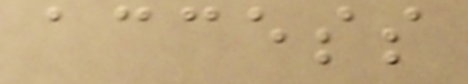access
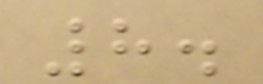8.
